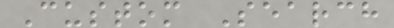Custom Search
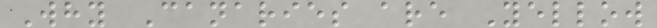Why Canaries are Yellow
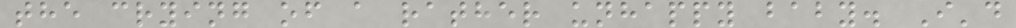the crying of a rather unhappy baby. I'd
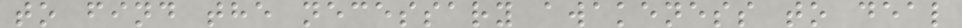to find the necessary awakeness to deal
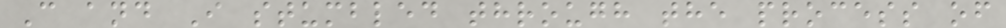C and I stumbled through the process of
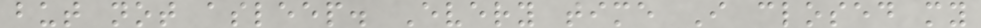but not asleep. Every time I closed my
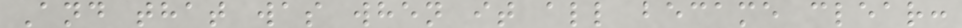And that was when it all became clear:
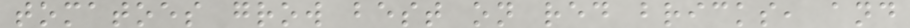tomatoes grow best on red bricks, and
